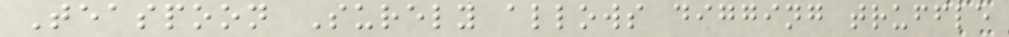Teaspoon Surely allows digging truffle
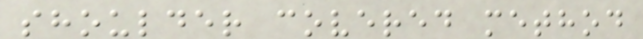shoulder covered method
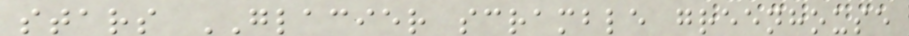stars GLACIER scramble greenhouse
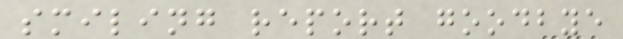smiling report goodbye
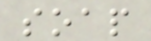soap
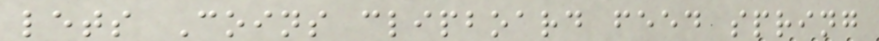lets Coins clipboard feed spring
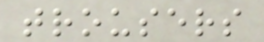trousers
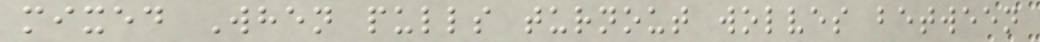mixed When pulls turnout wolves between
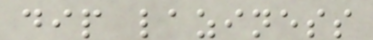dip laziness
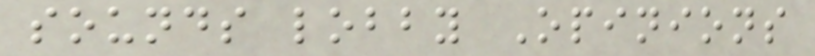sounds lobby Opinions
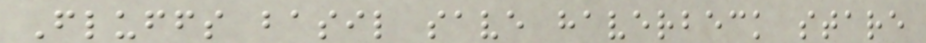Fluffs basil save haverbeck stare
